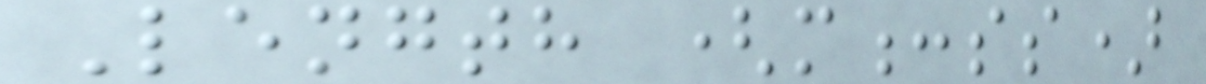Length (m:ss)
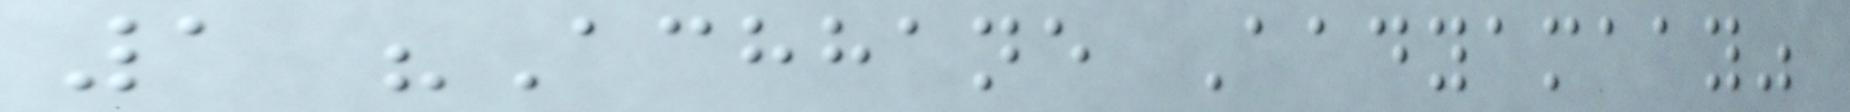1 "Achhane Aadyamaay"
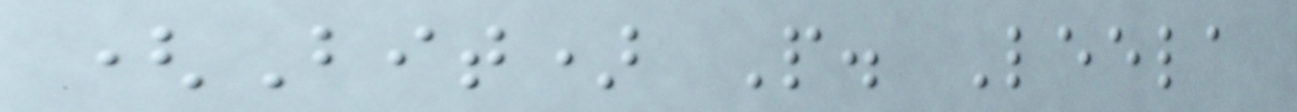(Bit) P. Leela
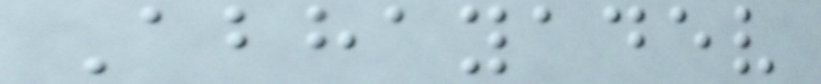Abhayadev
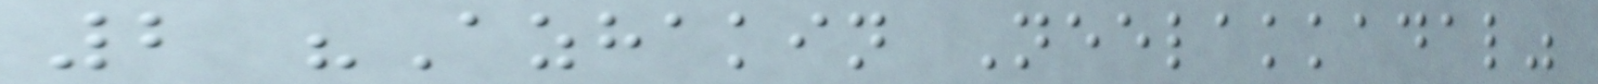2 "Azhakin Neelakkadal"
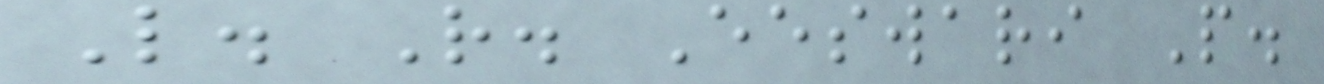L. R. Eeswari P.
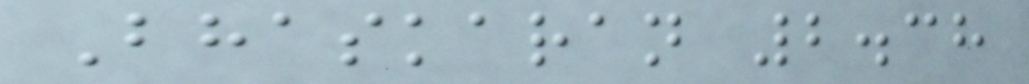Bhaskaran 2.38
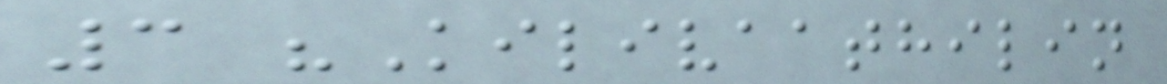3 "Kilivaathilin
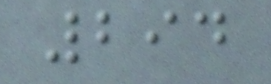294
